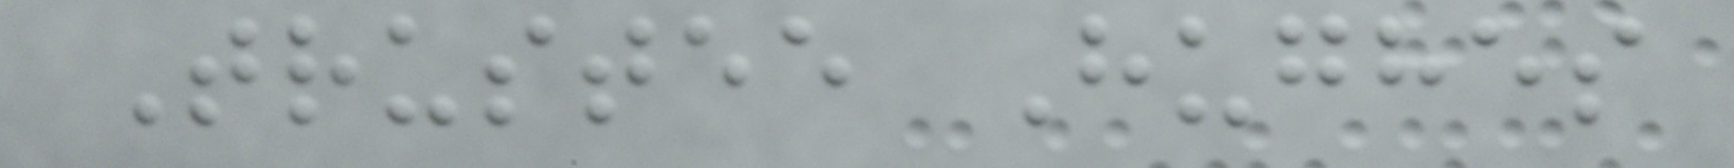Trustee Hughes
